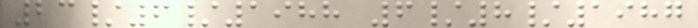23/6/1988 6/8/1987
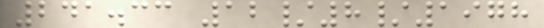241.33 12/8/1978
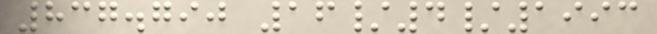837.790 16/4/1993
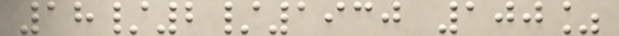18/2/1930 100%
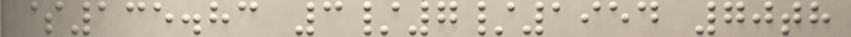$135.83 3/7/1954 70th
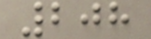208
